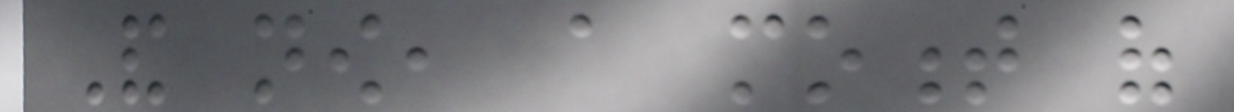And now, a moment of
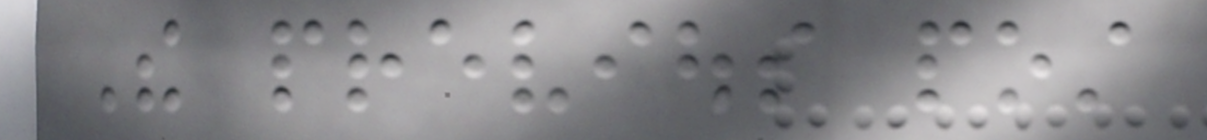The previous post
